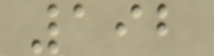192
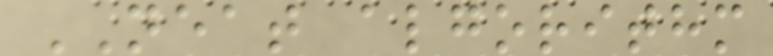NEAT algorithm
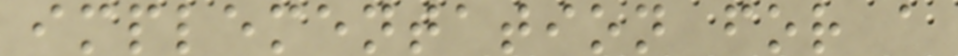implementation for a
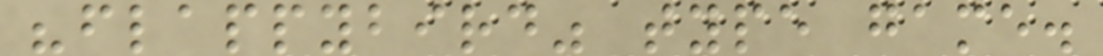"flappybird" type game.
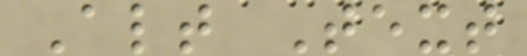Alt Text
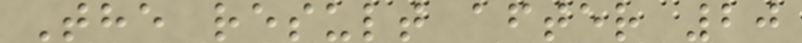The result after 20
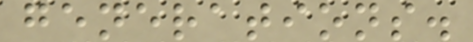generations.
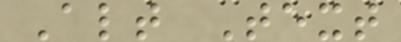Alt Text
